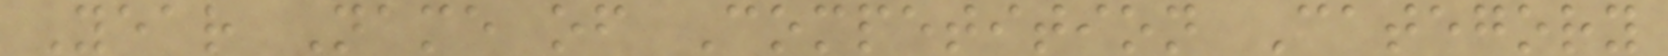Year Name of Competition Category
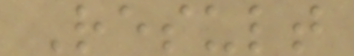Result
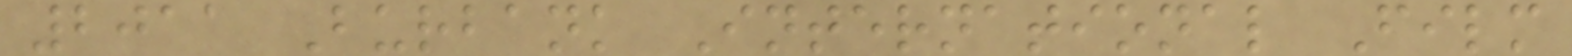2011 Burbank International Film
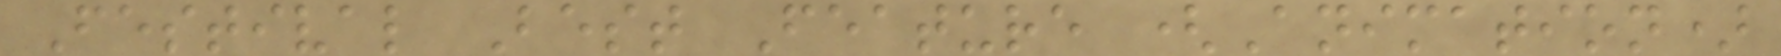Festival Best Feature (Animation)
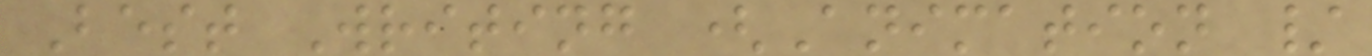Best Writing (Animation /
